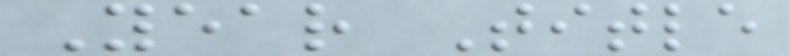Year Title
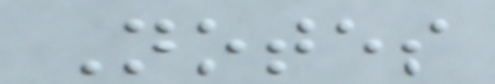Notes
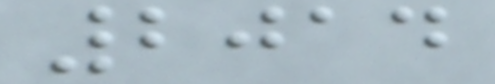2014
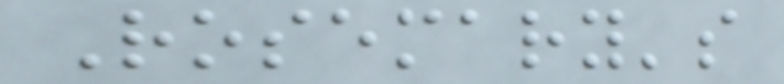Rosemary's
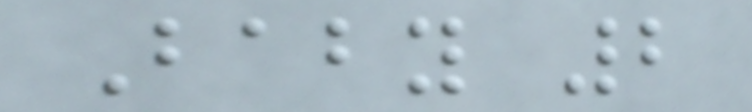Baby 2
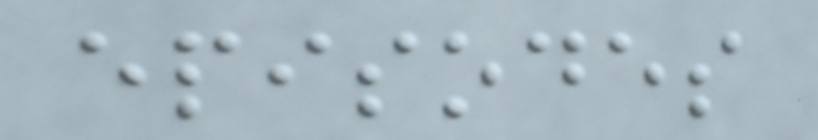episodes
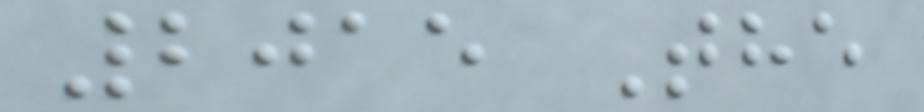2015 The
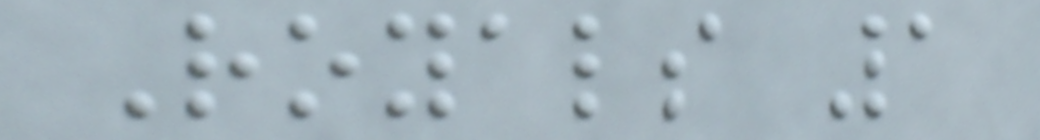Royals 1
